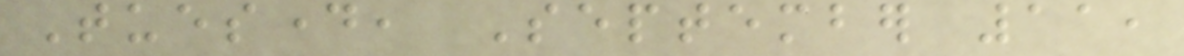Tuesday, September 11,
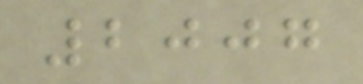2007
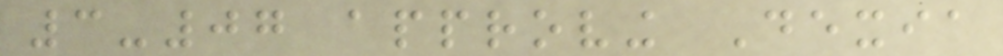3-07 approving Dexia
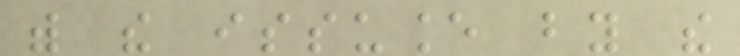with the issuance by the
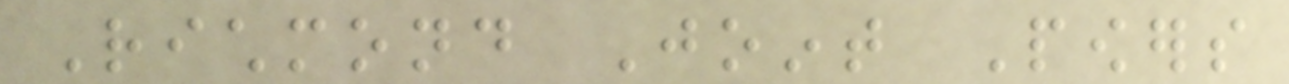Richmond Joint Powers
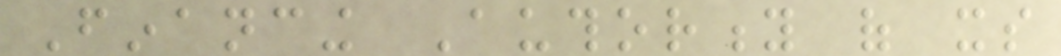Financing Authority of its
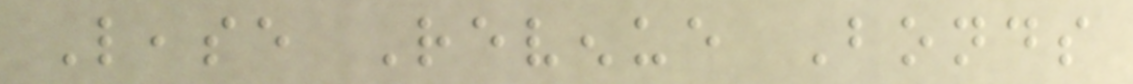Lease Revenue Bonds
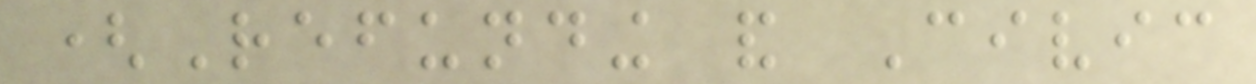(Refunding and Civic
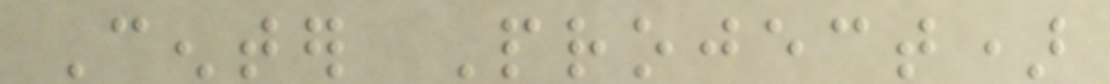Center Project)
